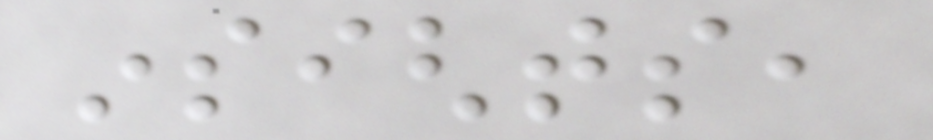insights,
